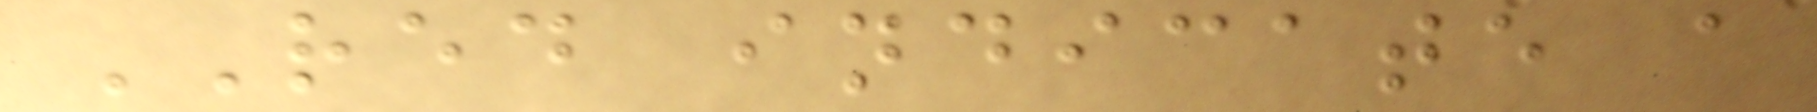RED indicate a
